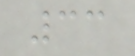33
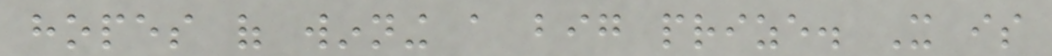hopes of winning a big prize. It is
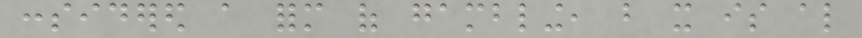considered a form of gambling, but it is also
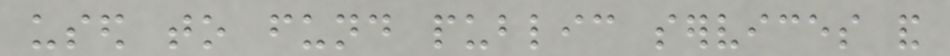used to fund public services and
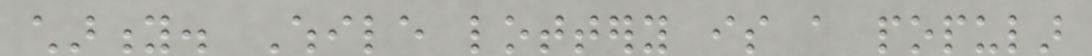charity. While lottery is a popular
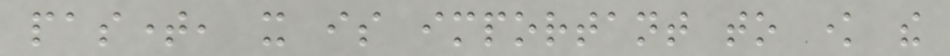pastime, it is important to know the
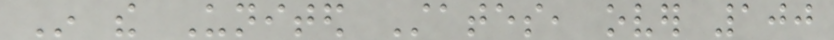In the United States, over 100
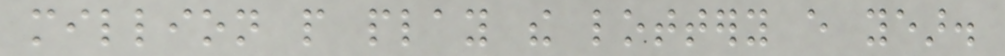million people play the lottery every year.
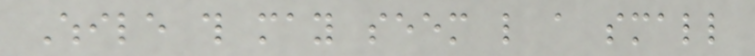While this may seem like a small
